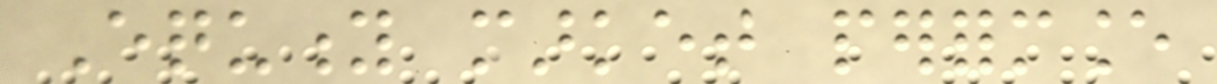Equity market performance
